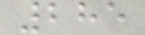285
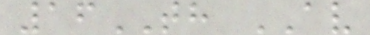16TH AV
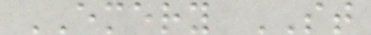EMERY ST
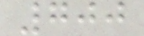700
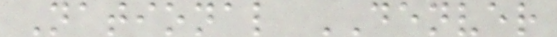National DENVER
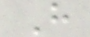H
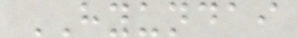HYUNDAI
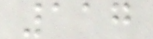117
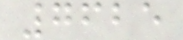7625
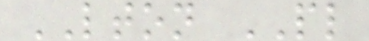LTON PL
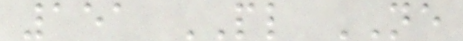151 PL NE
